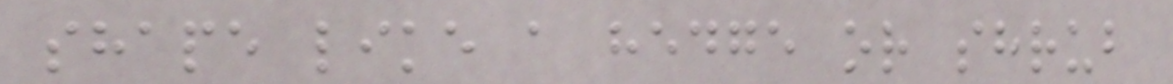shape like a hedge or shrub
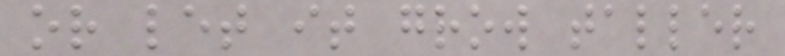or let it grow taller
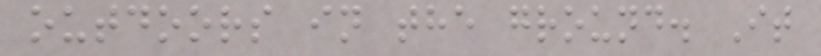outdoors in the ground. It
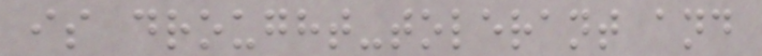is drought-tolerant and
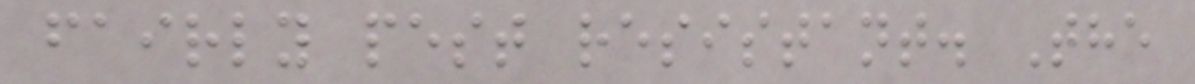fairly pest resistant. The
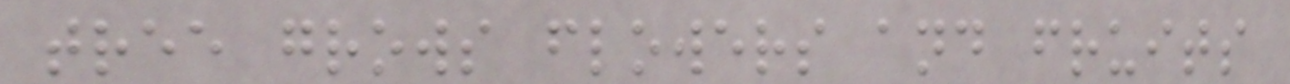tree grows flowers and fruits
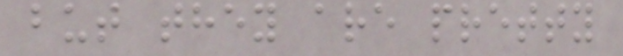but they are pretty
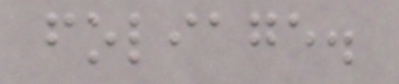foliage.
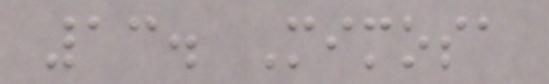13. Mimosa
